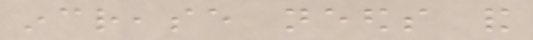increase needs and
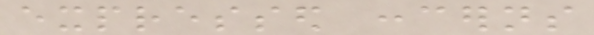expressed concerns
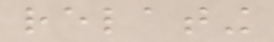relating
